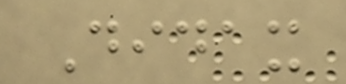Didax
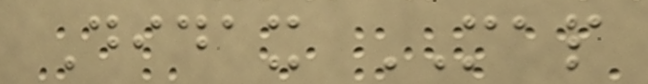Didax MAP
